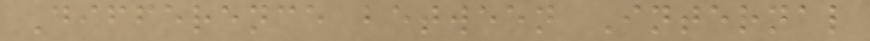Difference between Internal
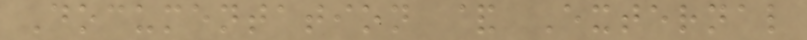Documentation & External
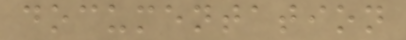documentation
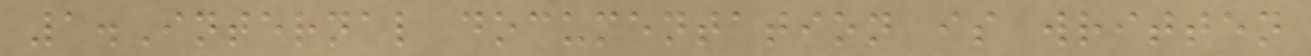1.Internal documentation is written
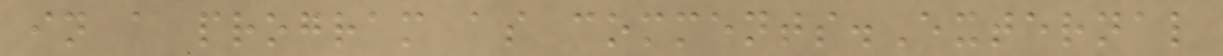in a program as comments.External
